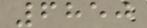6850
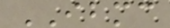IBMC
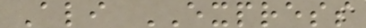Ali EXPRESS
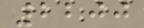2200
